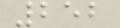252
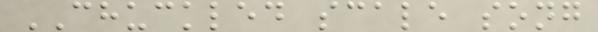CHUCKLED scale song
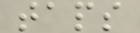taps
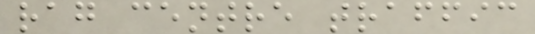rag centre traffic
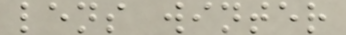lens winter
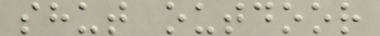shut outdoor
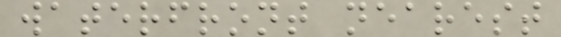waterfront nearest
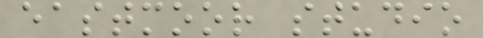eastmoor studio
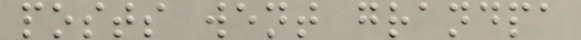posts went grandpa
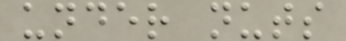under nuts
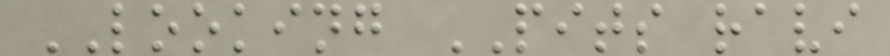LOOKING PITS ravi
